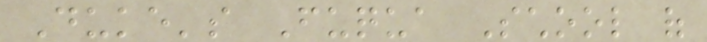Duke's Fuqua School of
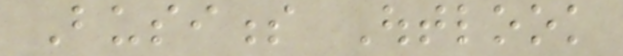Business Outlook
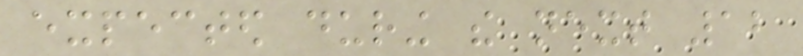expected during the next 12
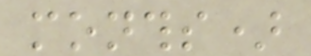months)
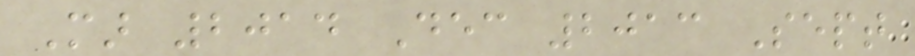Mar 2014 Dec 2013 Sept
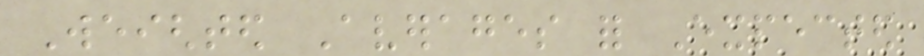Weighted Averages for Expected
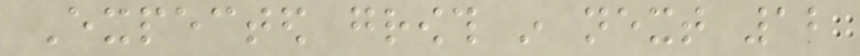Expected growth in next 12
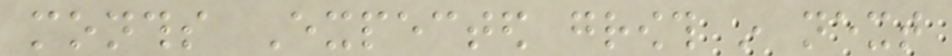months Expected growth in next
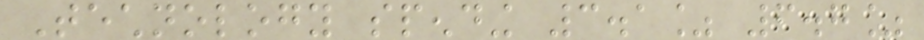Technology spending 3.1% 6.7%
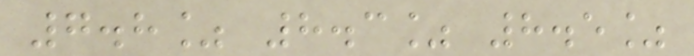7.8% 8.3% 8.5%
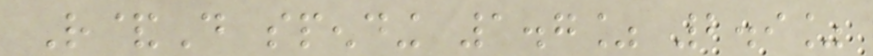R&D spending 1.7% 2.9%
